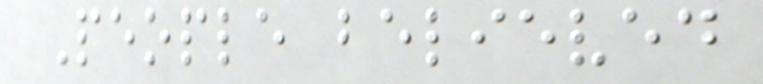People believed
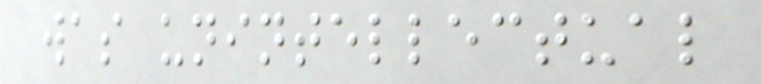was unintellectual
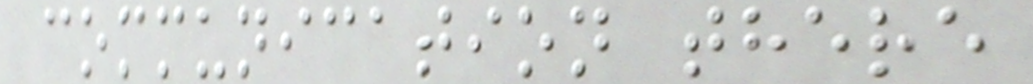communication there
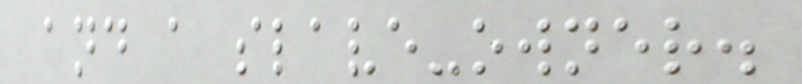and a slave-owner.
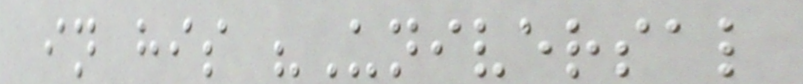in his "Universal
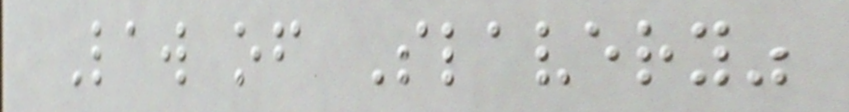Law of Slavery"
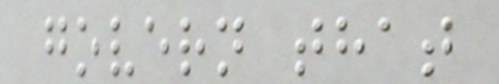govern that
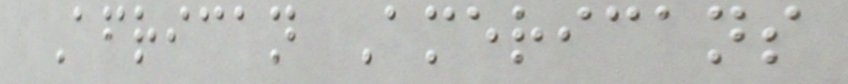African Americans
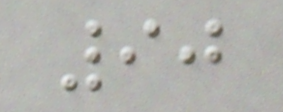90
